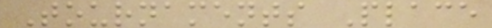Tournaments Place
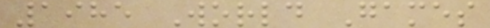1985 World Games
